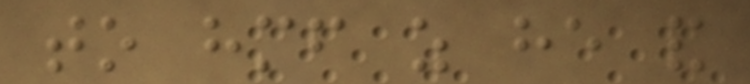to himself as he and
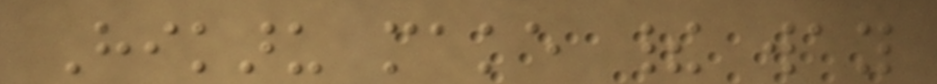Hikaru make their way
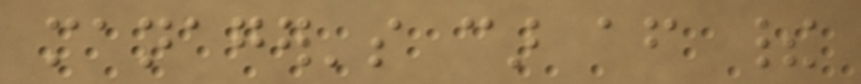manager's car after their
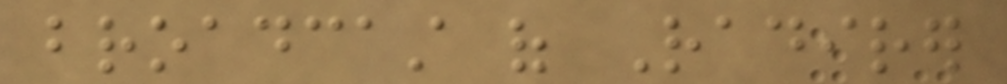broadcast of Radirer
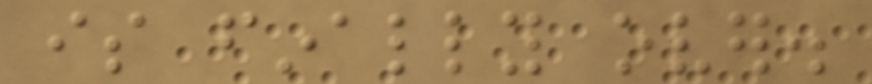is finally over.
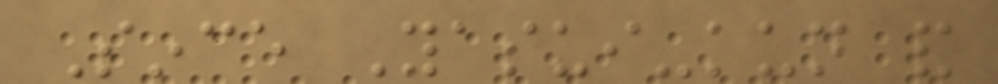Since Yasui-kun and
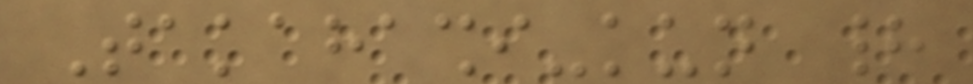Takahashi-kun had
